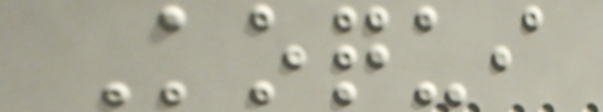Koqui
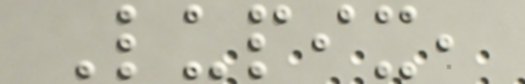Lupix,
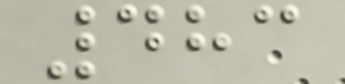483
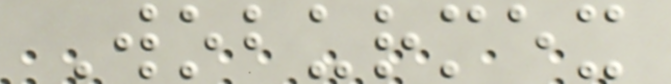Woburmex
